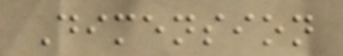Dimension
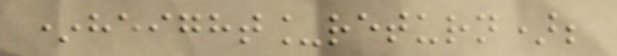*height_return);
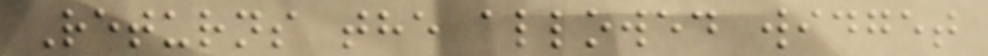Returns the allowed widget
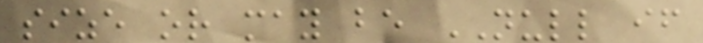size or may be NULL if
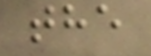the
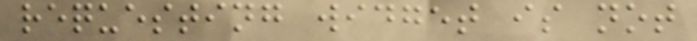requesting widget is not
